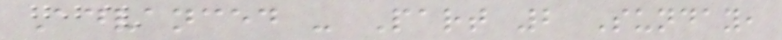Advanced - Part 2 Sunday,
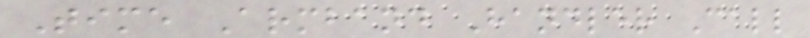Time Armband Handler Call
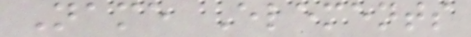Name Elements
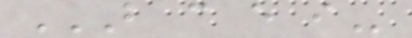B C E I
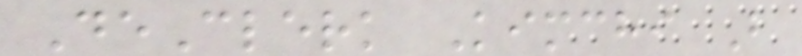DeClerk Kimchi B
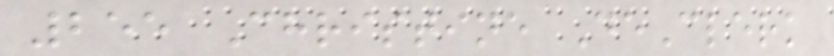255 Christine DeClerk
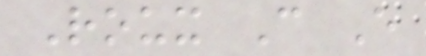Roux C E
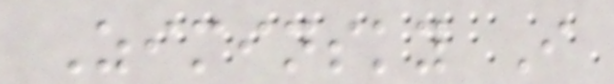Ziminsky I
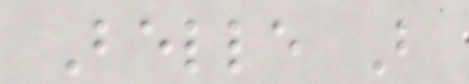Belle B
